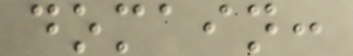domain:
